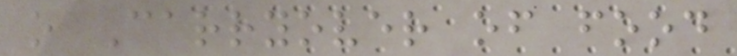o Carryover of food
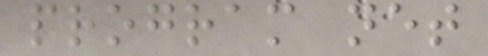program net
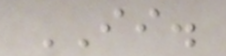II.
